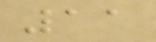11
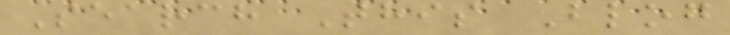Search This Blog
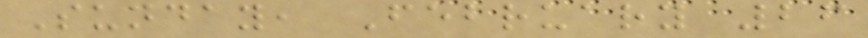Sunday, February 26
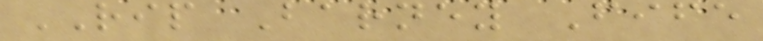RIP Barney Fife
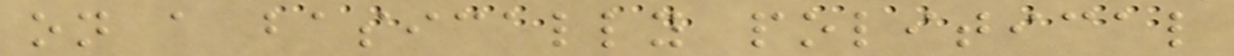on a basically political
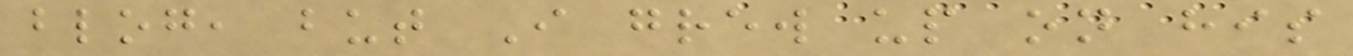blog, but I grew up on his
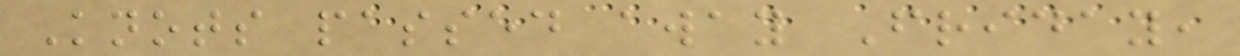Knots passed away Friday,
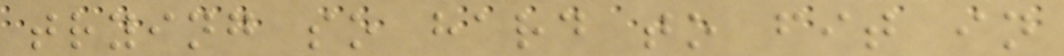trying so hard to fit in
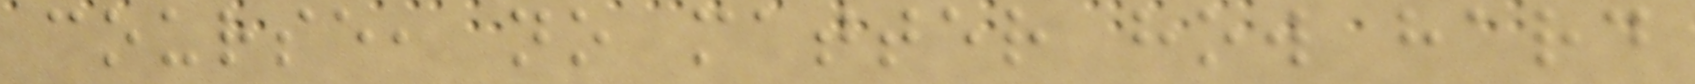course, no matter how hard
